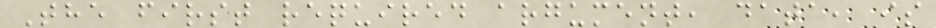The first required argument, data, is
